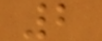2
